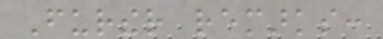Further remarks:
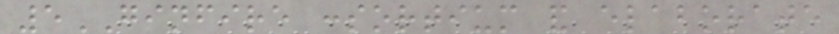5GINFIRE consortium and elaborate
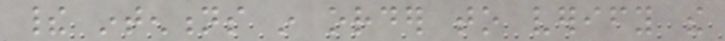their intentions in order to verify the
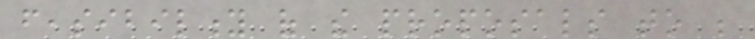feasibility of the proposals to be
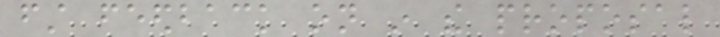first feedback on in the proposal
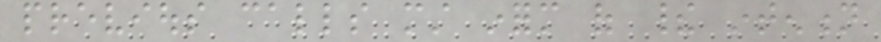previous calls must inform of their intention
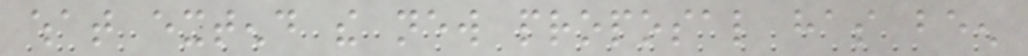what extend the new proposal has been
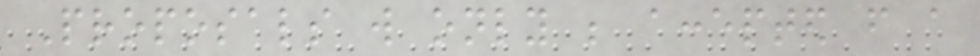Proposals will only be accepted from a
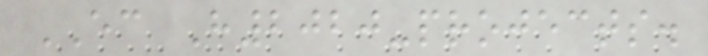EC H2020-projects.
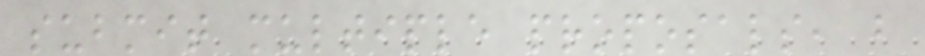submit multiple proposals, but
